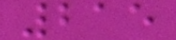215
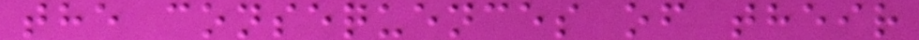the consequences of their
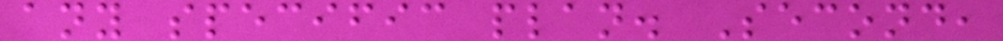any specific plan. Second,
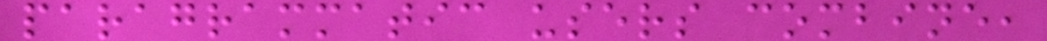paragrammatic users combine,
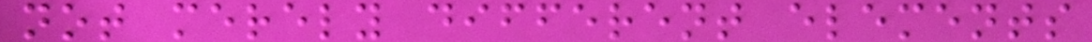not merely different elements
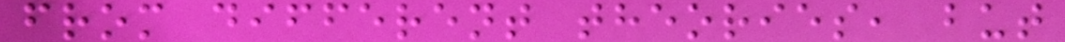from different theories, but
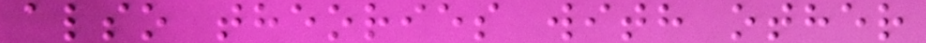also theories with other
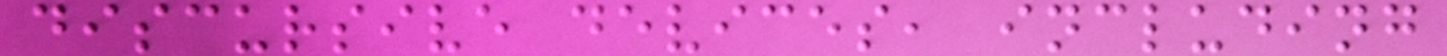discursive devices, including
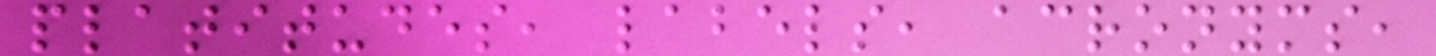platitudes, labels, acronyms,
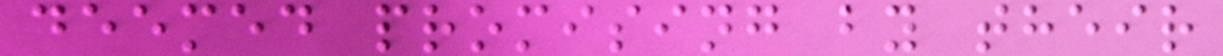deemed promising by their
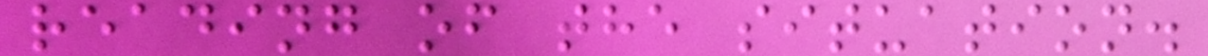reading of the situation.
